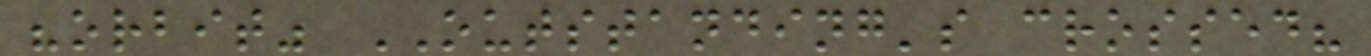"orbit" OUTSTANDING's crossed?
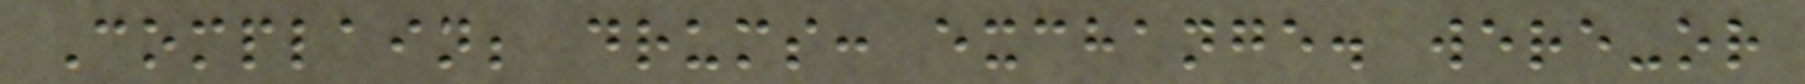Complain; drums: exchange. were-or
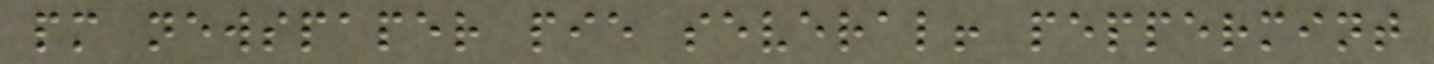pm newspaper pie several! peppermint
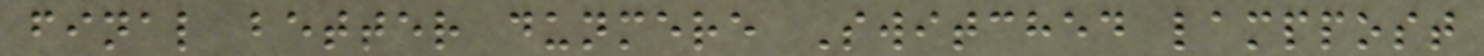final better dunmere Switched lamppost
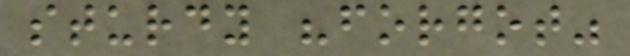sturdy "forgot"
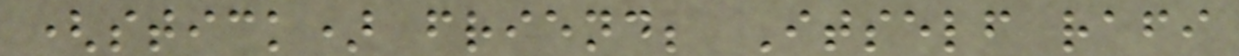(stick) friend; Itself rafi
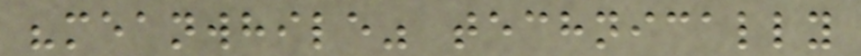"meanwhile" technically
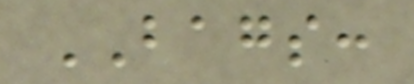BAGS:
